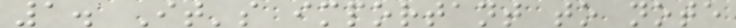1. It's important to note
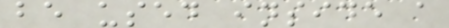be used inside a
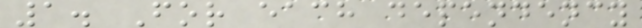1. For each dependency
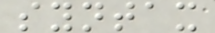syntax
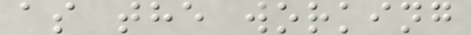as the working
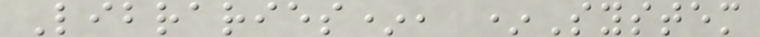Libraries*, *System
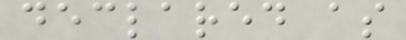declared as
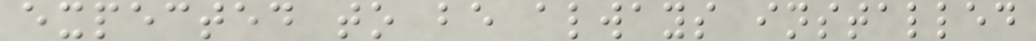expected to be always installed
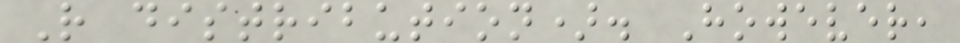R distribution). However,
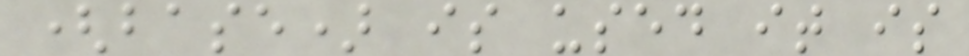(base) is used it is
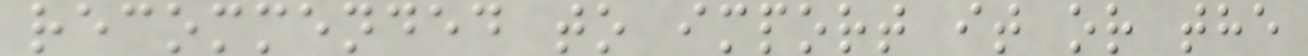recommended to import it or the
